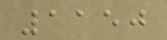1150
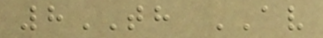8TH AV
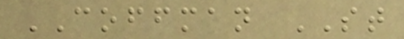COFFMAN ST
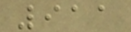911
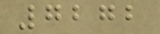7272
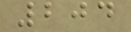204
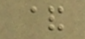&
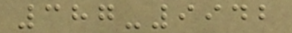387-9942
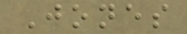Jones
